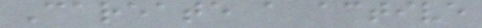Careate a active
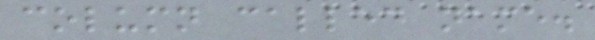column called name.
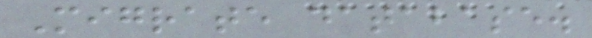Migrate database.
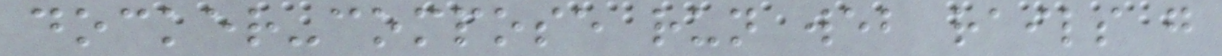docker-compose run web rails g
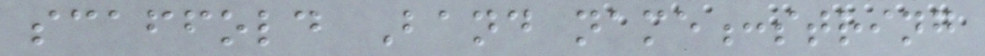scaffold Band name:string
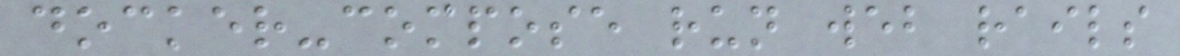docker-compose run web rails
